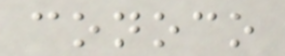conoco
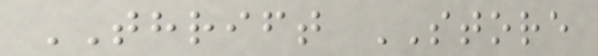THRIFT STORE
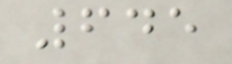645
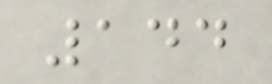144
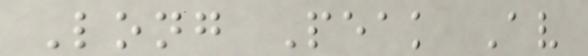Long Peak Av
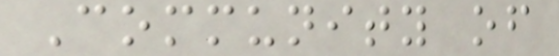Community of
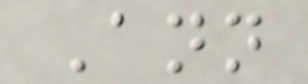Ann
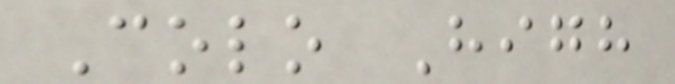Colo High
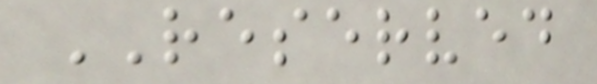RESERVED
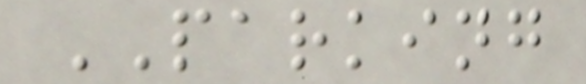PARKING
